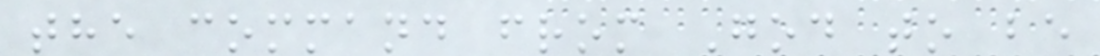the command from God to be
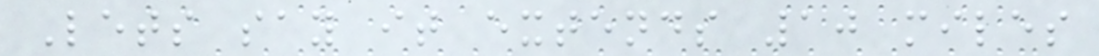Lets say it extends 10 miles
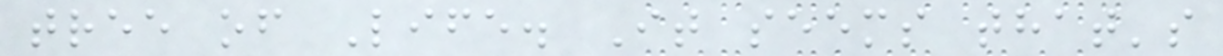tree of Life. It seems that's
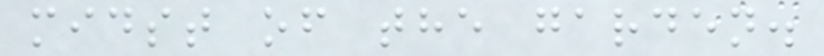midst of the garden.
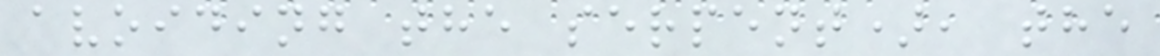avoiding the serpent), the
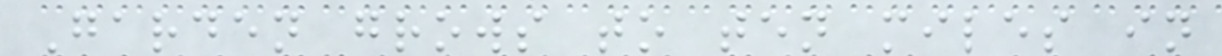Garden grows to ten miles in
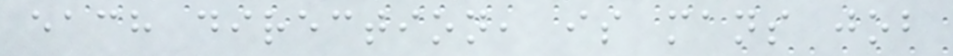each direction, is mans job
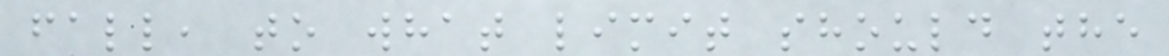fall, to what limit should the
